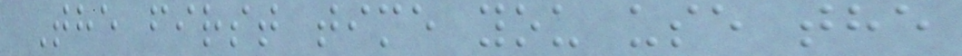The first time you use the
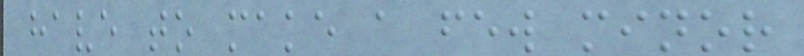have to make a few minor
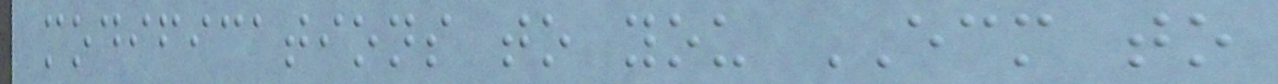modifications to you ECM to
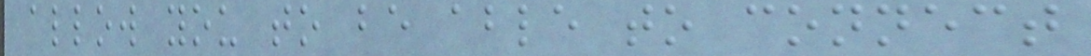allow you to be able to connect
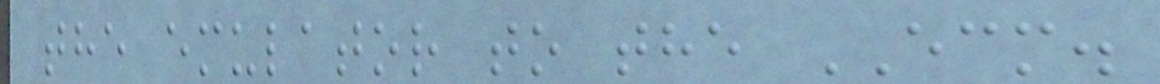the emulator to the ECM.
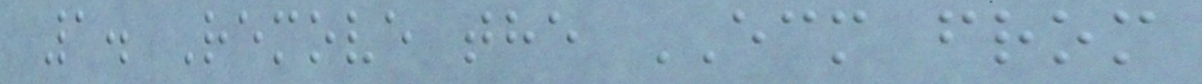1. Remove the ECM from
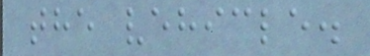the vehicle.
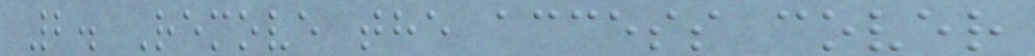2. Remove the access cover
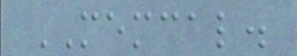MEMCAL.
